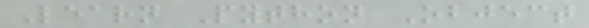Learn Python Object
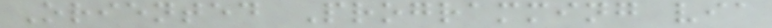Oriented Programming via
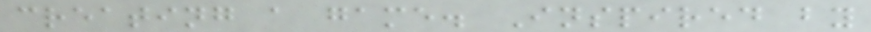creating a game. Inspired by
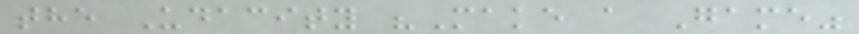the Udacity "Make a Game"
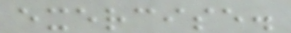exercise.
